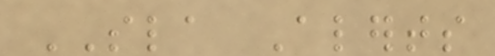SLA Alerts
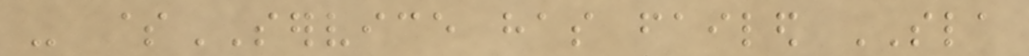- $SERVICE has failed SLA
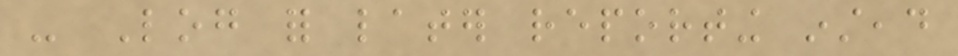- Log for later reporting instead
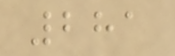281
